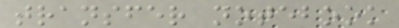transfer notebook
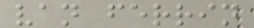van ferrin
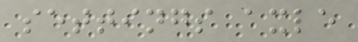settings axle
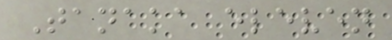Tanaka eleven
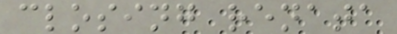closing renata
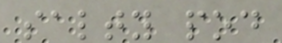salty pod
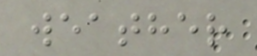weather
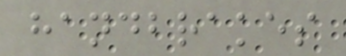handbrakes
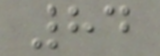84
